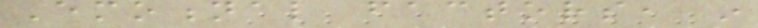Emotional factors, in
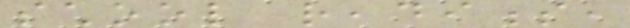school readiness,
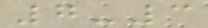7-3
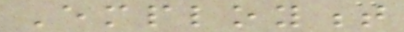Employment
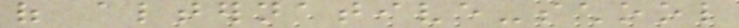of alternative-school
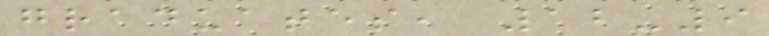graduates, 12-9
